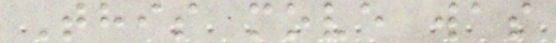This move was
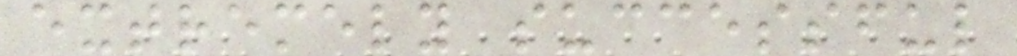extremely successful
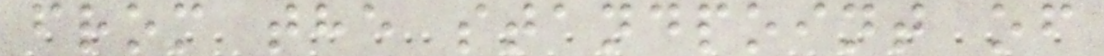from the standpoint of
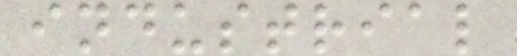industrial
